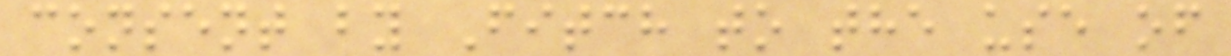consent by Fitch to the use of
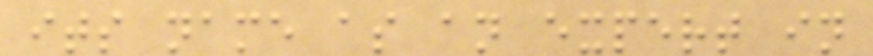its name as an expert in
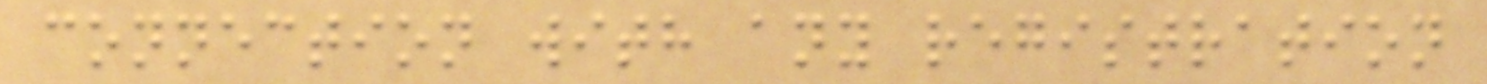connection with any registration
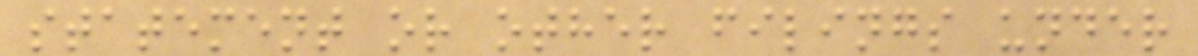statement or other filings under
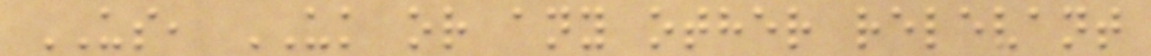US, UK or any other relevant
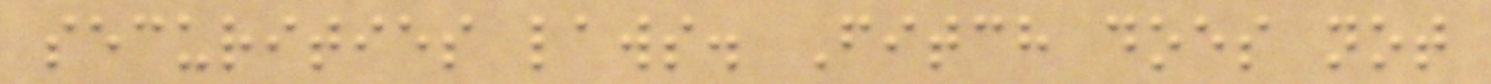securities laws. Fitch does not
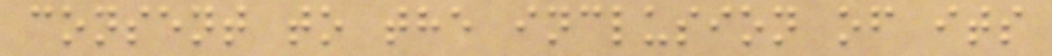consent to the inclusion of its
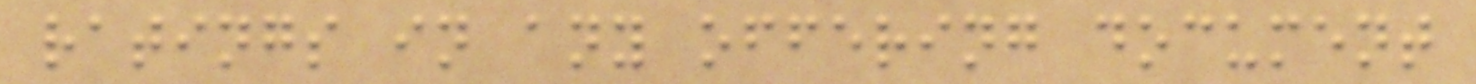ratings in any offering document
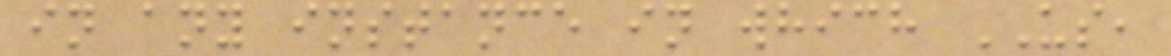in any instance in which US,
